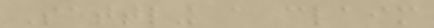Settling a claim
